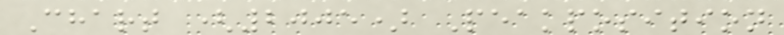Chart (2005) Peakposition
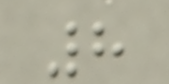8
